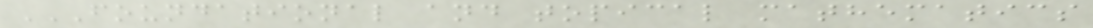FOUNDATIONAL AND TOPICAL MATHEMATICS
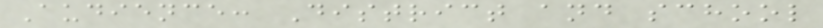Audience: District and school
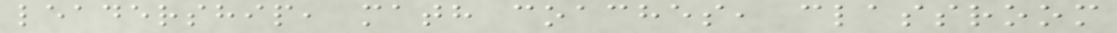leadership, math coaches, classroom
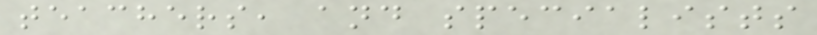teachers, and specialists
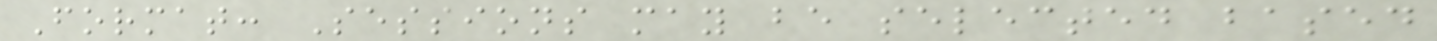Format: Sessions may be selected based
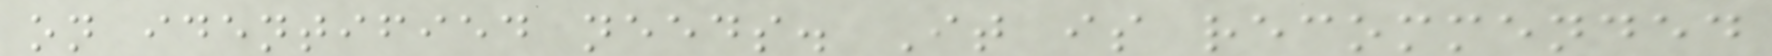on identified needs. It is recommended
